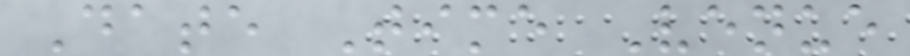Date Time Venue
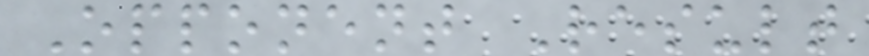Opponent Result
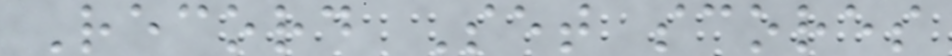Record Set scores
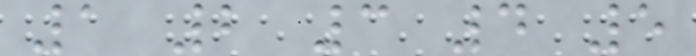1 2 3 4 5
